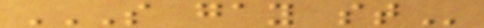S GAY ST
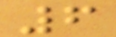6
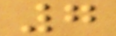7
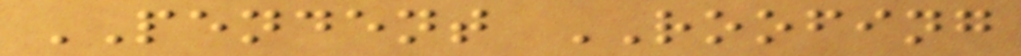PENDENT ROOFING
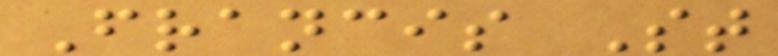Francis St
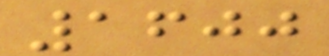1600
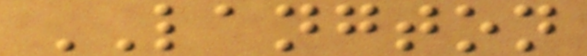LANGTON
